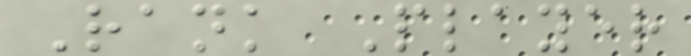Rank Player
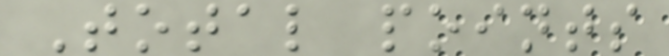Total points
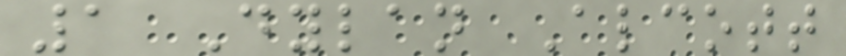1 Dylan Alcott
